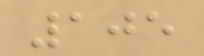105
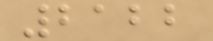2122
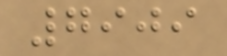7909
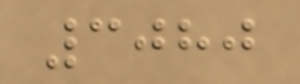3080
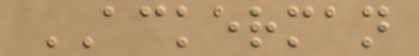ACKERMAN
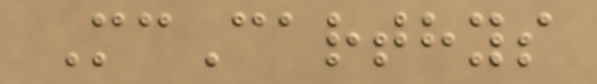McCarthys
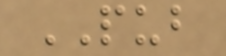PUB
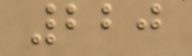220
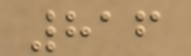816
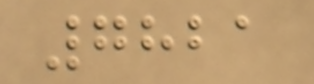7821
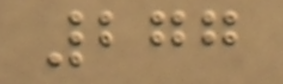277
